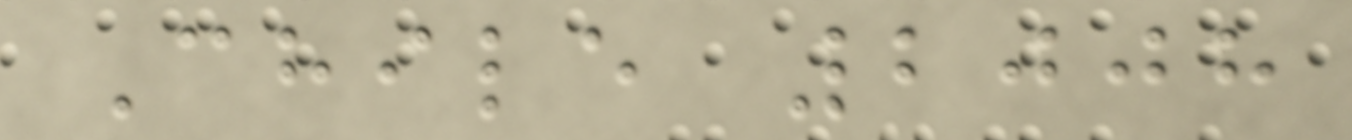Chile 2008
